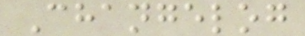Changelog
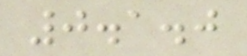0.1.0
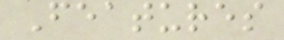Features
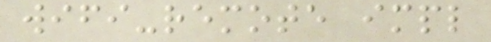wifi-remote impl
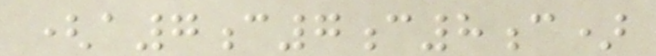(a7c7c8c)
